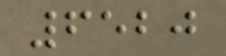6520
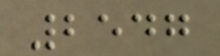2547
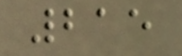215
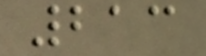213
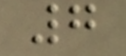7
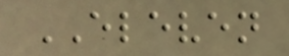ELEVEN
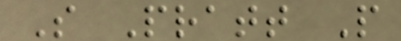S Pratt P
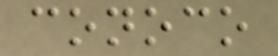conoco
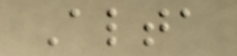Alta
